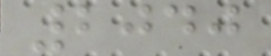2040
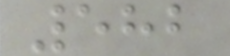582
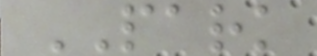PARK
